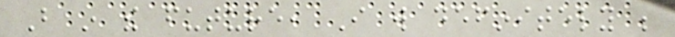But in the future, I will definitely be
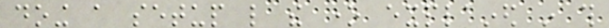doing a setup like the one explained in this
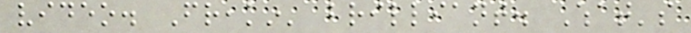video. Freakin' brilliant. What's
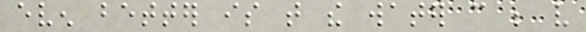even better is that the water can be very
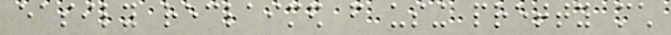easily reclaimed from using pretty much
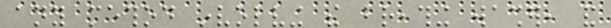any method involving the breathing washer, and
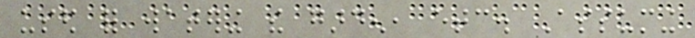used for watering the garden, etc. Assuming
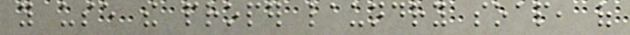you use the proper laundry soap, of
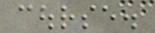course.
